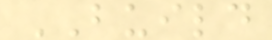BUILD
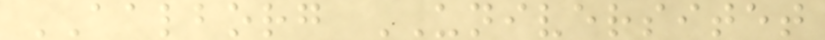AALBORG UNIVERSITET
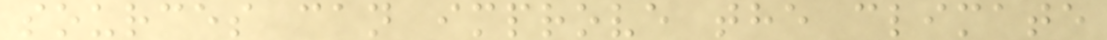sources can improve the climate
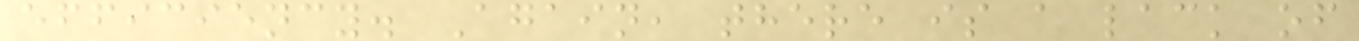efficiency. Again, there is a lack of
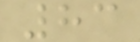83
